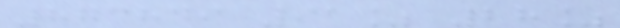873849 91% 28%
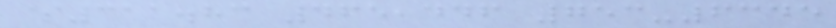$311.83 465,446 753-6345
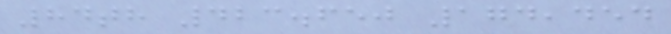84th 423.650 174,454
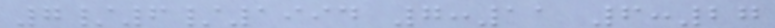7/6/1994 7:11 6:27
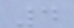4
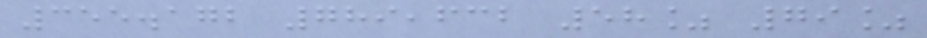355.172 789,632 58% 79%
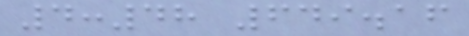4:48 649.16
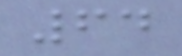64
